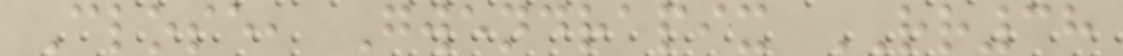Close, Gwendrapix RR38
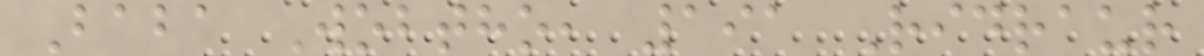Baba Wobtho, 191 Ridraur
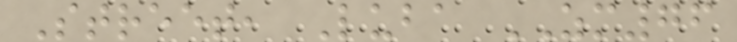Street, Luba ZM76
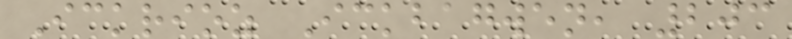Ickrioz Ickbagwen, 203
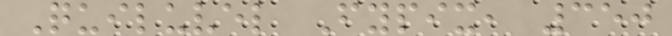Quiluvel Fypix, 350
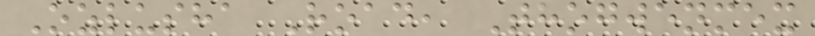Ozlusha Road, Thogwenmex
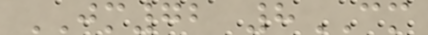JM72 8CM
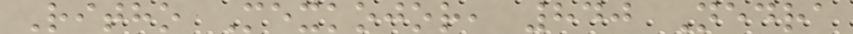Ritho Mexkojor, 840 Nedra
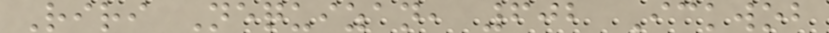Riri Nequizan, 602 Ickwob
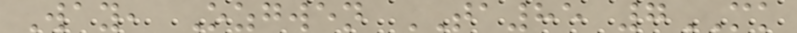Way, Ozgwen TA85 7MK
